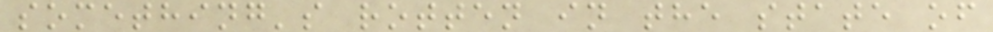something's rotten in the state of
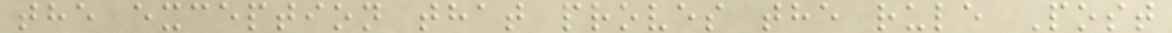the exception that proves the rule Post
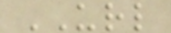URL
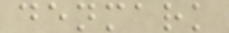denmark
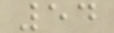54
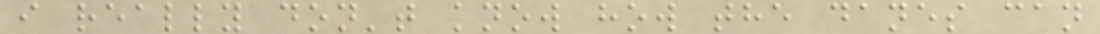i really don't know how the danes can
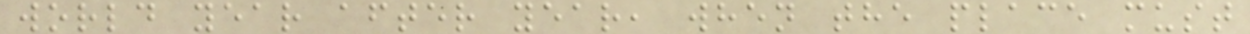world year after year, when the place must
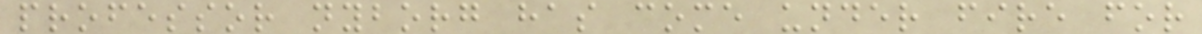professor nyborg has come under fire for
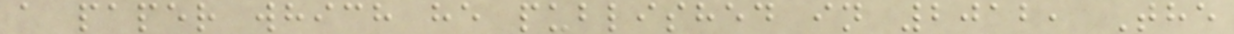a paper which he published in 2012, The
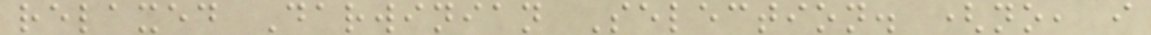relaxed Darwinian Selection. (no, i
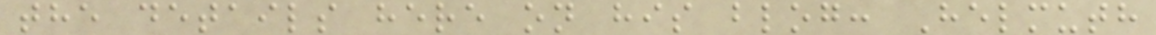the details here on his blog: Helmuth
